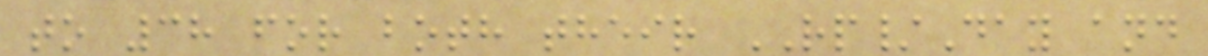to 38 for both their RP/Day and
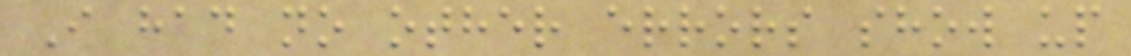I had no other errors show up
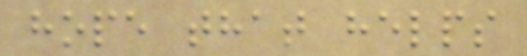hope that helps
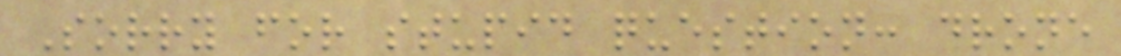Sorry for stupid question: drone
